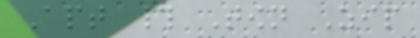Apt # Town Zip
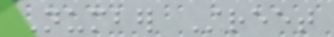Number Street
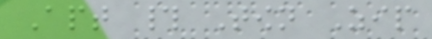Apt # Town Zip
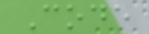Code
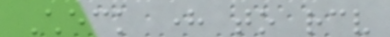Check here to receive
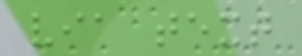via text
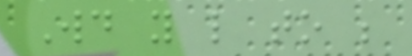Would you like to be
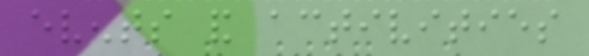events and activities
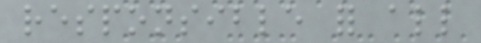responsible for all
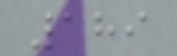189
